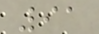91
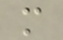m
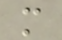m
